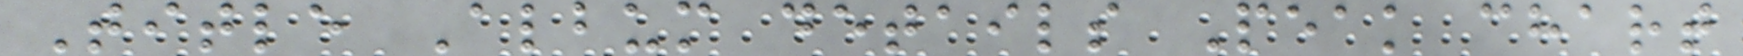Title Album details Peak chart
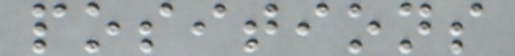positions
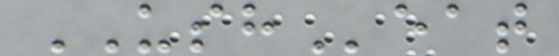USHeat
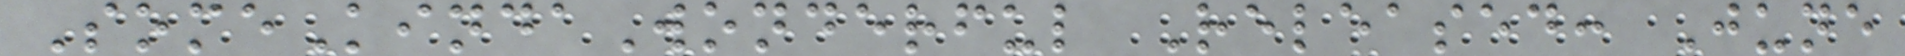SomeKindaWonderful Released: June
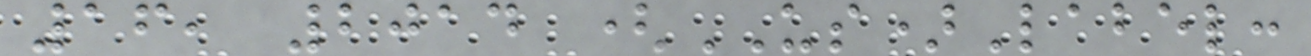16, 2014 (US)Label:
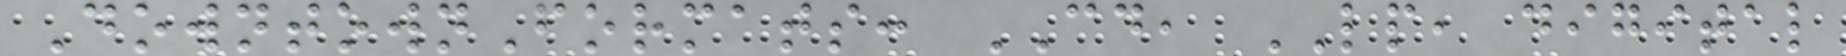DowntownFormats: CD, LP, digital
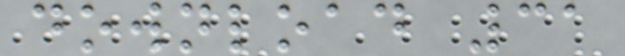download 31
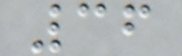36
